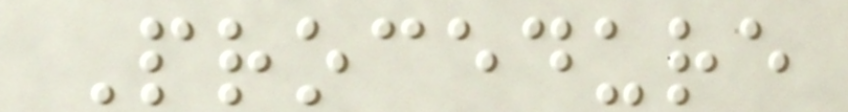Procedure
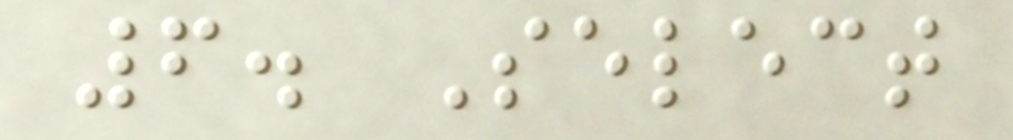6. Select
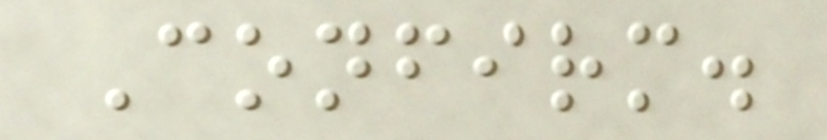Confirm.
